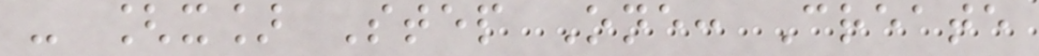- [x] Step One: Create
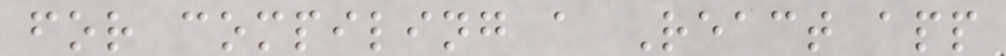for compiling a React app
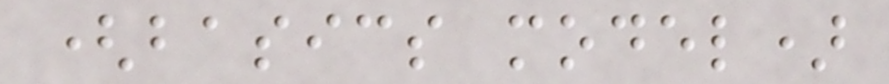(basics model)
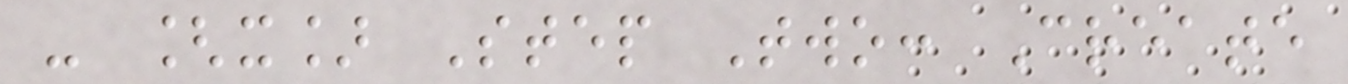- [x] Step Two: Create
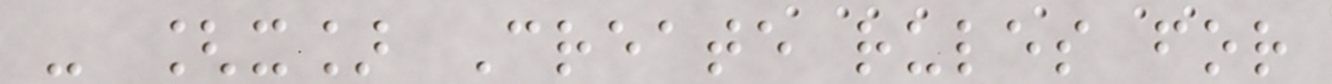- [x] Create rules for
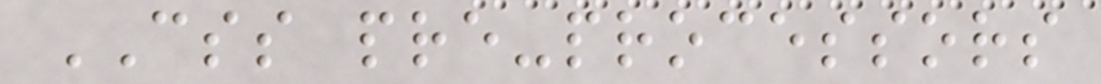CSS pre-processors
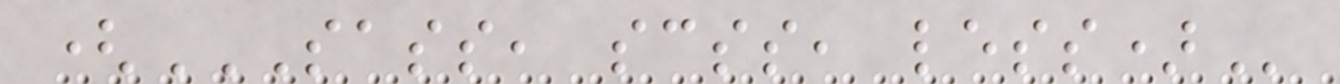(SASS, SCSS, LESS)
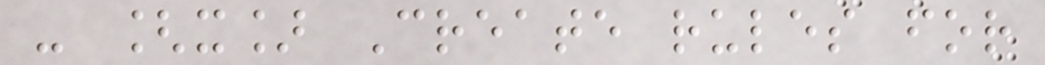- [x] Create rules for
